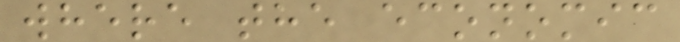where the economic
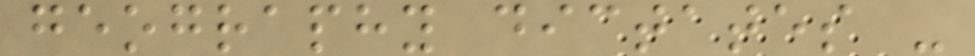geography dictates -
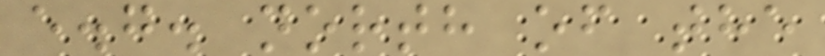e.g. north of the
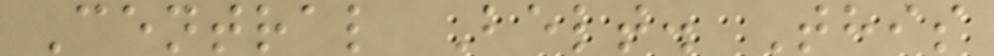Central Belt. This
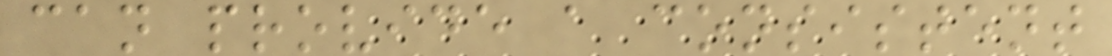can provide a consistent
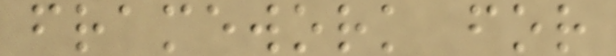framework for
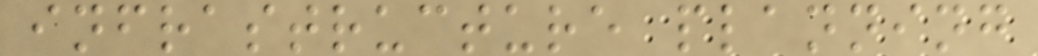infrastructure planning
